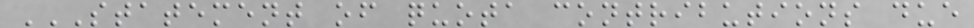STATEMENT OF QUOTA CONTRIBUTIONS DUE
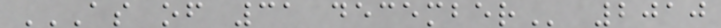AS OF 31 DECEMBER 2010
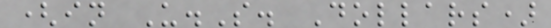(in U.S. Dollars)
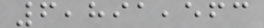6,891,563
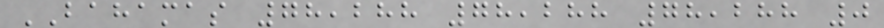BAHAMAS 78,288 78,288 78,288 0
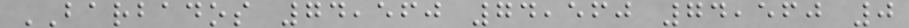BARBADOS 74,560 74,560 74,560 0
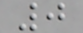0
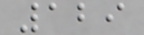129
